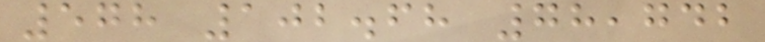578 102.68 78,742
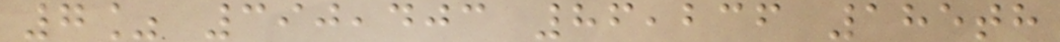7% 390,403 86,236 185th
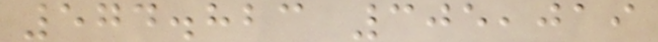574.823 305,019
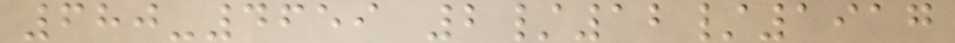680-4659 2/12/1917
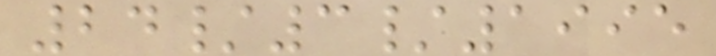24/3/1995
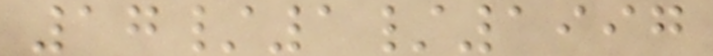17/1/1997
